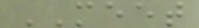MEET
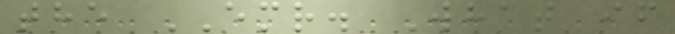the EMR. What if
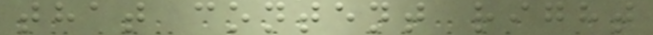that content right
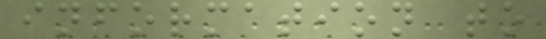information to
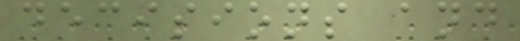decisions and
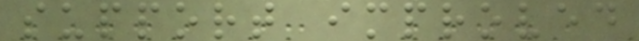support improved
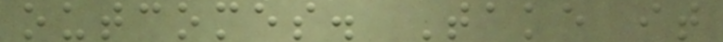outcomes. Take it
